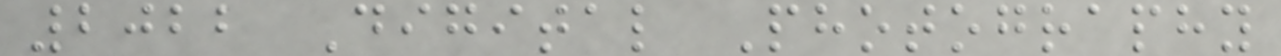2022 Digital Photography
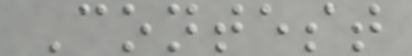Contest
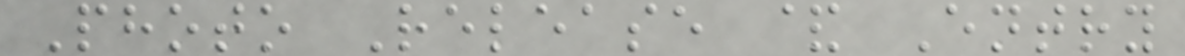Photo Release & Entry
